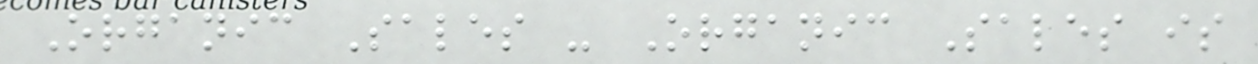Organic Sales - Organic Sales is
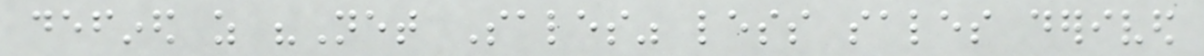defined as "Net Sales" less sales derived
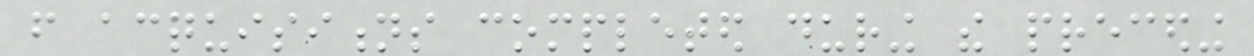from acquisitions completed during the preceding
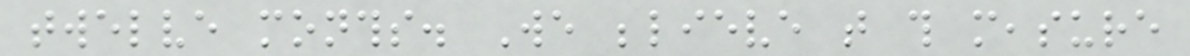twelve months. We believe that this measure
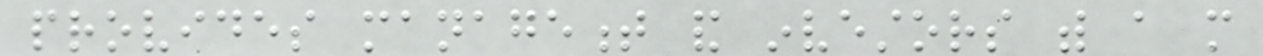provides management and investors with a more
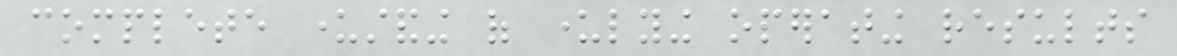complete understanding of underlying operating results
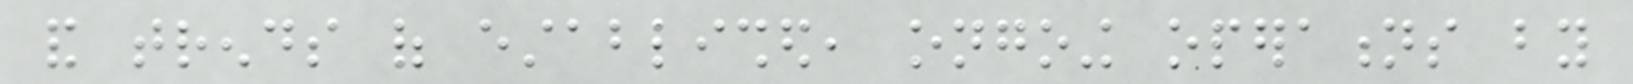and trends of established, ongoing operations by
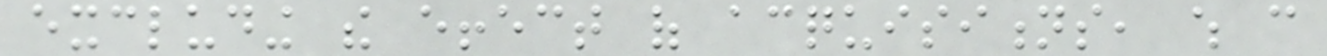excluding the effect of acquisitions, which can
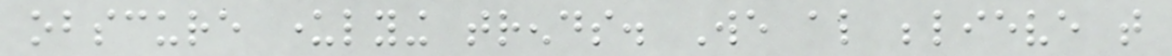obscure underlying trends. We also believe that
